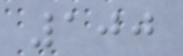100
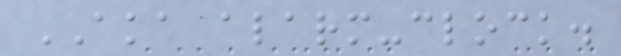AKA alarm-clock.
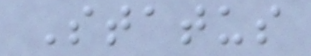Status
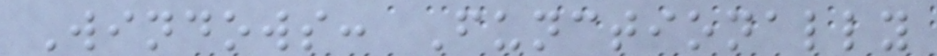Windows: Functionally
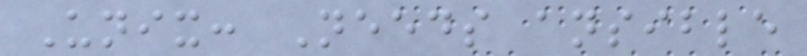Unix: Needs ansible
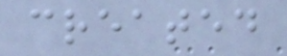created
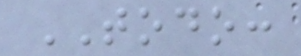TODO:
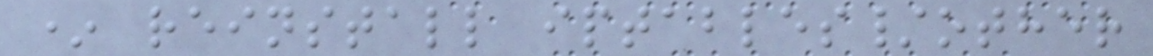* reinstall iptables/other
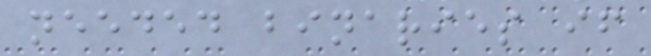needed binaries if
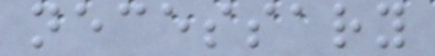necessary
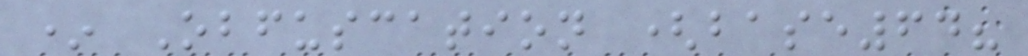* Obfuscation (base64?
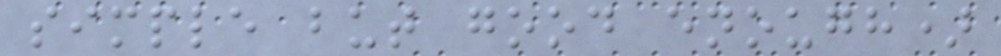simple but good enough)
